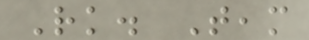Rk. Team
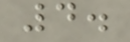4.
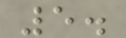5.
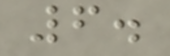6.
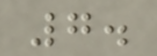7.
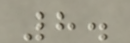8.
